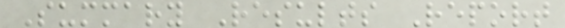Summary Results Report
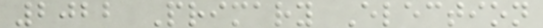2022 Primary Election
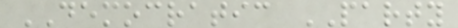DEMOCRATIC PARTY
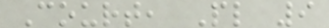Court, Pl 9
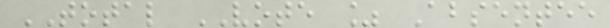TOTAL VOTE % Absentee
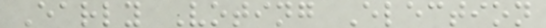Early Voting Election
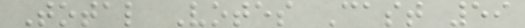Total Votes Cast 59
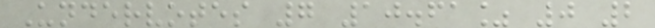Undervotes 7 10.61% 0 2
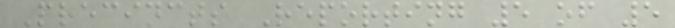Precincts Reporting 5 of 5
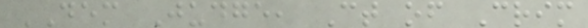DEM Judge, Ct of Crim
